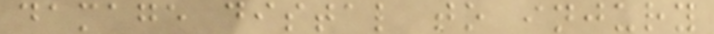damage distal to injury
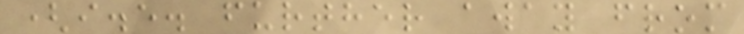(i.e. further away from
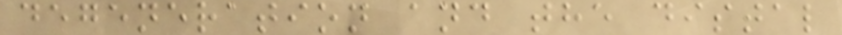degeneration and the distal
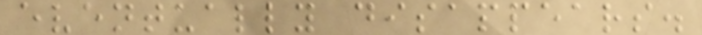eventually disappears.
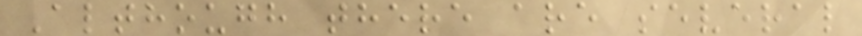Although there are several
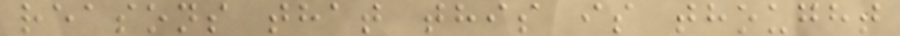reasons that this is thought
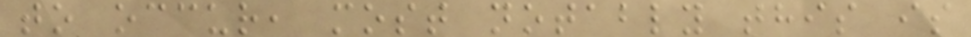to occur, most notably this is
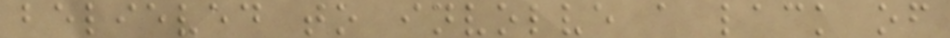believed to involve a lack of
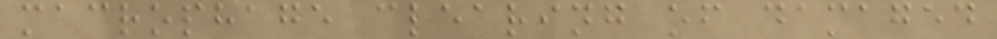macrophage clearing of damaged
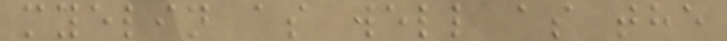myelin as well as the
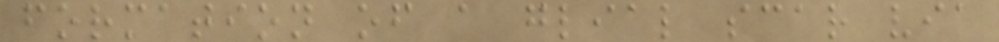formation of a glial scar via
